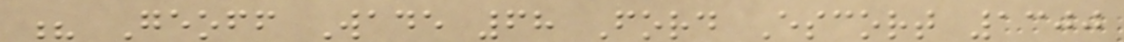? Geoff Wade 68 Ford Escort 1300
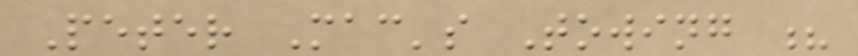Peter Mac's Towing ?
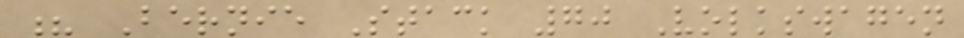? Bernie Stack 70 Volkswagen
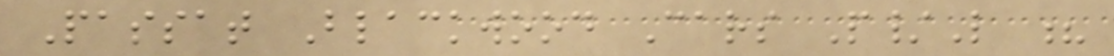Passat Blackwood Cars P/L ?
